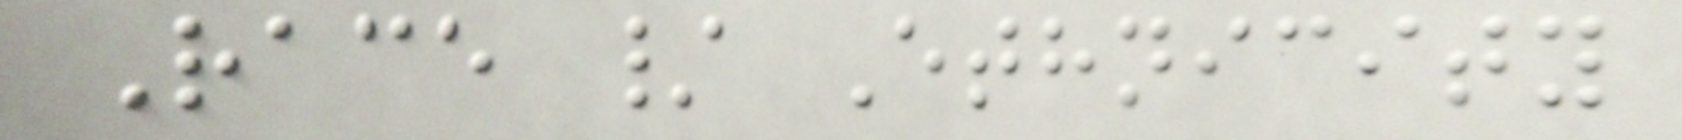Race / Ethnicity
